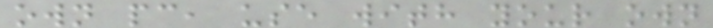own pc, use with your own
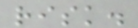risk.
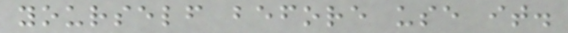yourself before use it.
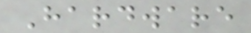Hardware
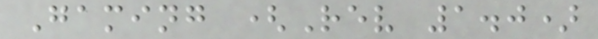Gaming (Rev 1.0)
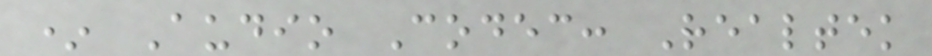* Audio Codec: Realtek
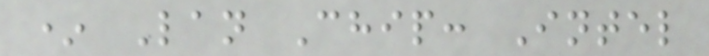* Lan Chip: Intel
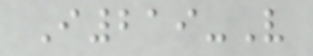I219-V
